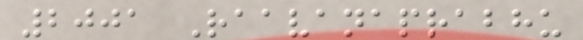2001 Raavanaprabhu
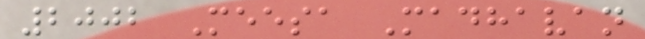2002 Meesa Madhavan
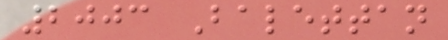2003 Balettan
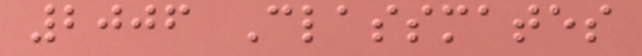2006 Classmates
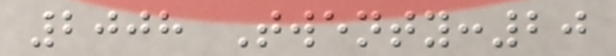2008 Twenty:20
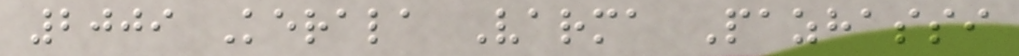2009 Kerala Varma Pazhassi
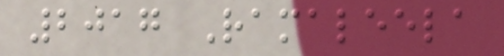2017 Ramaleela
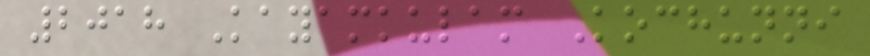2018 Kayamkulam Kochunni
